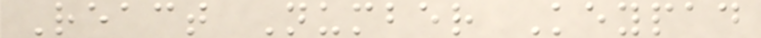React Number Keypad
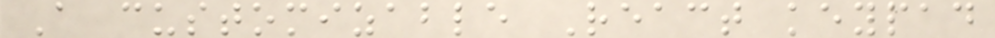A customizable React keypad
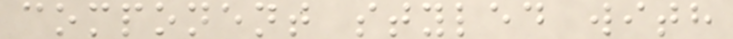component styled with
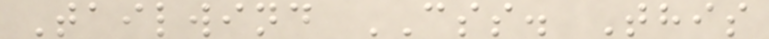Tailwind CSS. This
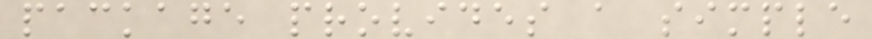package provides a simple
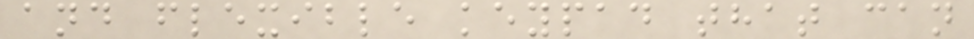and flexible keypad that can
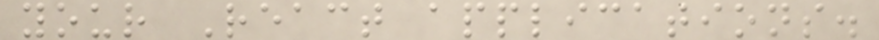your React applications.
